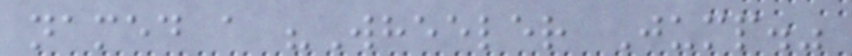named a "Wheeler Jump."
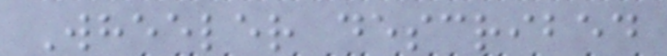Wheeler described
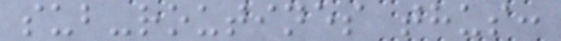sub-routines thus:
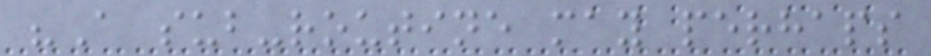"A sub-routine may perhaps
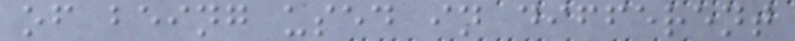of being used in different
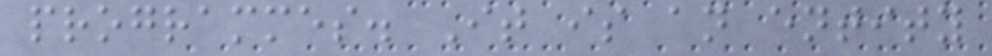programmes. It is an entity
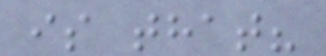is that?
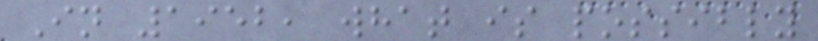In 1952, what is possibly
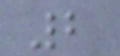2
